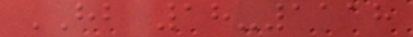HB 18-1118
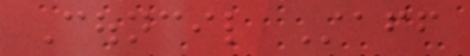Council Staff
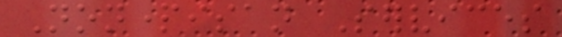Nonpartisan Services
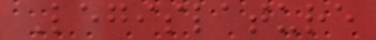Legislature
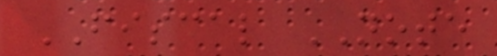FISCAL NOTE
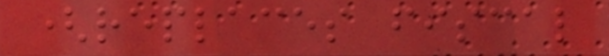(replaces fiscal
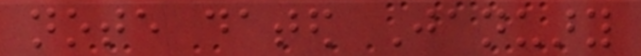note dated January
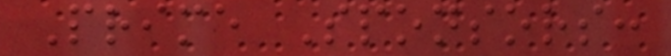Prime Sponsors:
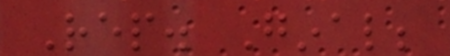Rep. Ginal;
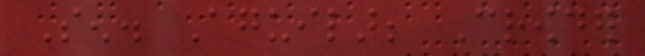Sen. Aguilar; Crowder
